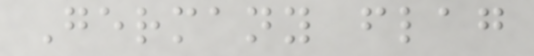Germany flag
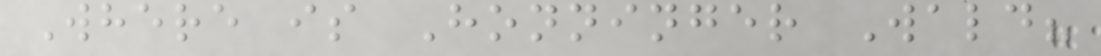Where is Honninger Wald?
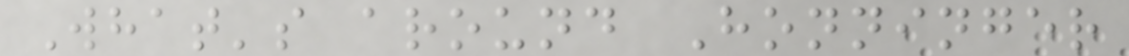What's around Honninger
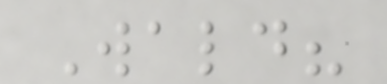Wald?
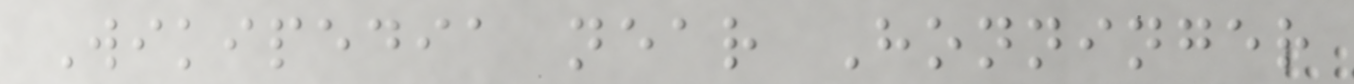Wikipedia near Honninger
